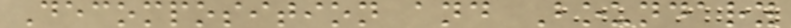Decomposition and Boundary
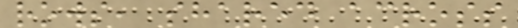rows, shared across
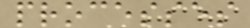processes
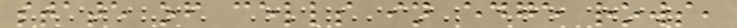state of cells in edge rows,
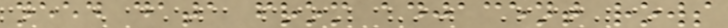need data from adjacent rows
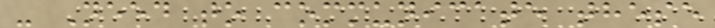- Need to communicate these
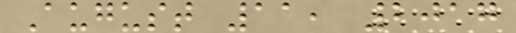August 11, 2017
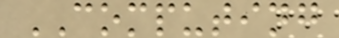COMPUTING
